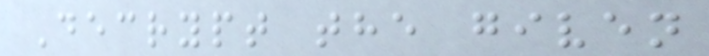Decrypt the given
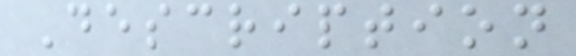Description
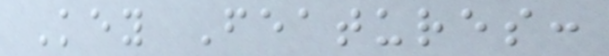Key Features:
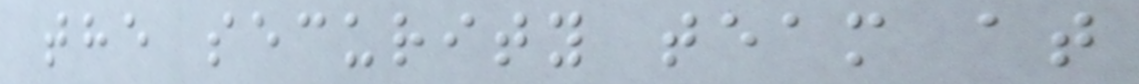the security team at
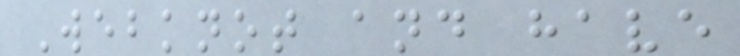Webknot and have
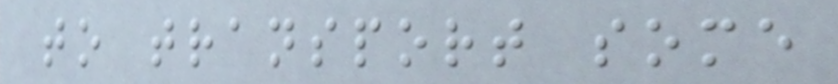to transport some
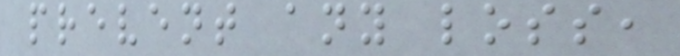prevent any loss,
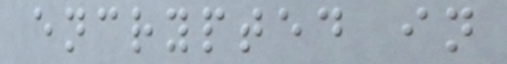encrypted in
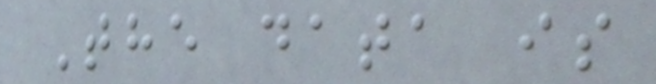The data is
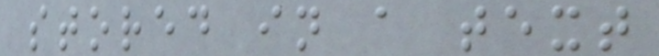stored in a text
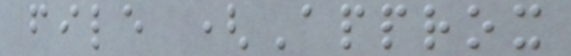file (Approx
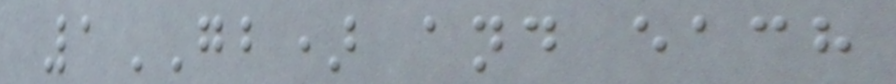1GB) and each
